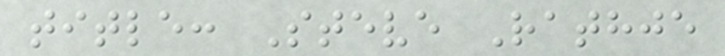title: Steve Rathje
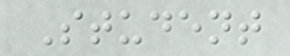Student
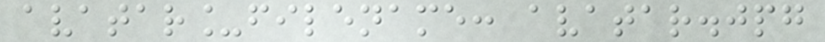avatar_filename: avatar.jpg
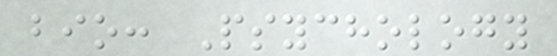bio: Psychology
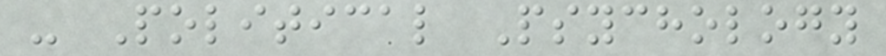- Political Psychology
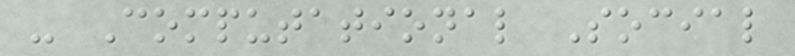- Computational Social
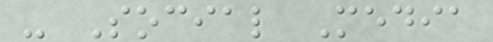- Social Media
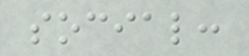social:
